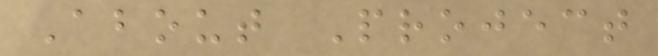About Project
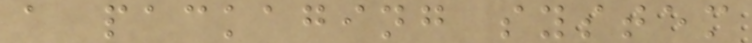a packaging system
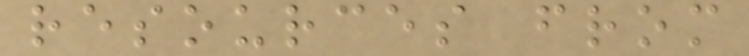resources from
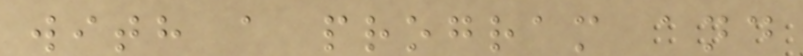with a program and
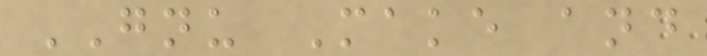GNU Make and
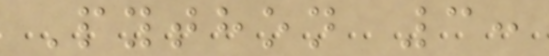Python 3:
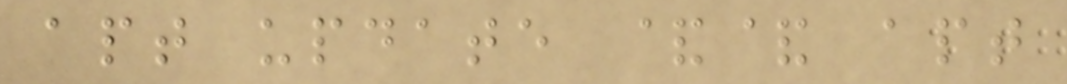apt update && apt
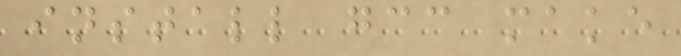install gcc make
